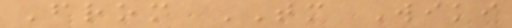From TM Wiki
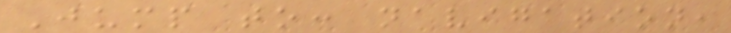Jump to: navigation,
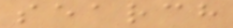search
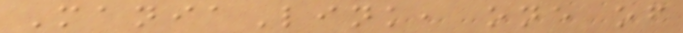ManiaLink, one of
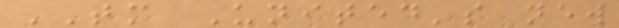TM United's new
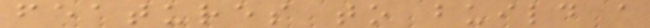features to build a
